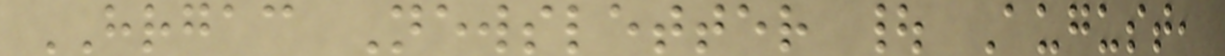HRGAC Newsletter | August,
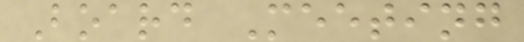Board Meeting
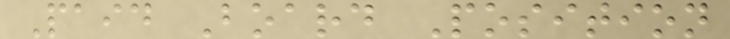Paid Board Position
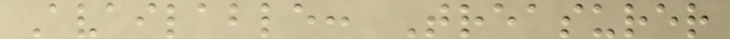Available: Treasurer
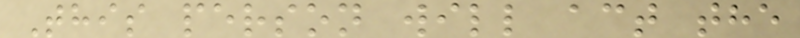This person will act the
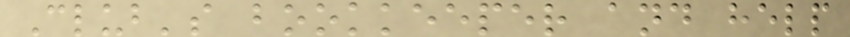Club's bookkeeper and help
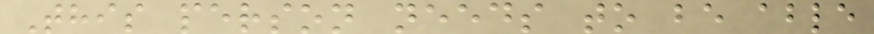This person needs to be able
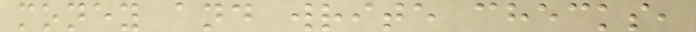money and write checks,
